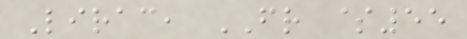Lirac, FR $55
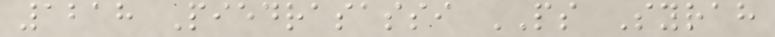1218 Piedrasassi PS Syrah
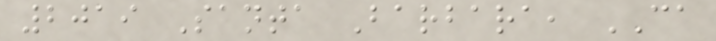2019 Santa Barbara, CA
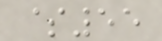$55
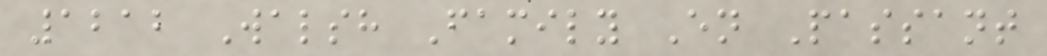1212 Walsh Family En Passant
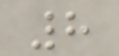8
